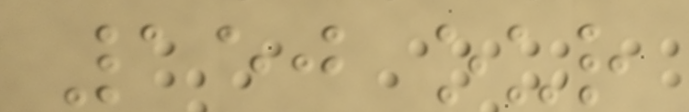150 our
